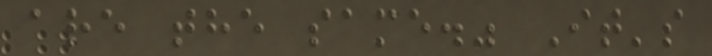are the same." It's
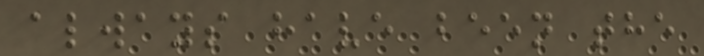always have been the
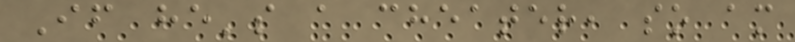If he's a cheater, so am
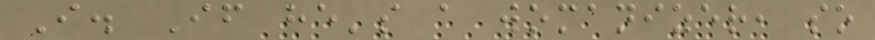I. If he's a womanizer, so
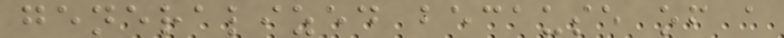generalized because of a
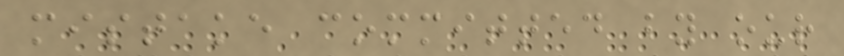mistake committed by our
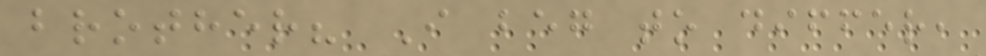brother? I beg to differ,
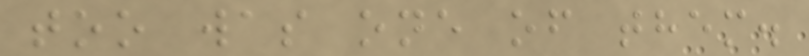too was one of them.
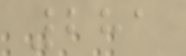281
